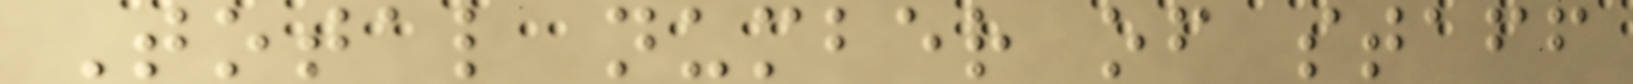Total number of staff
